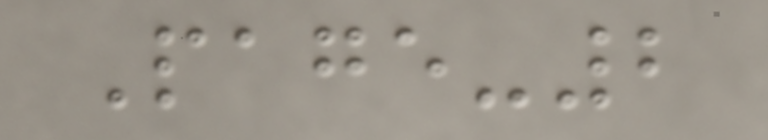Page-2
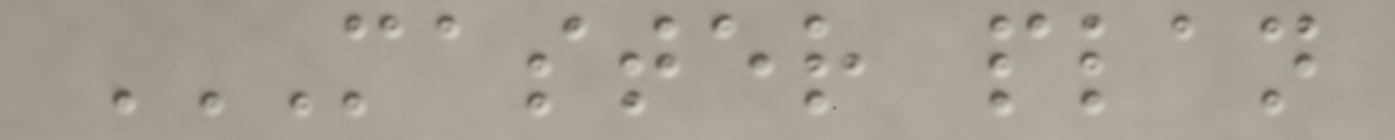MASTER PLAN
